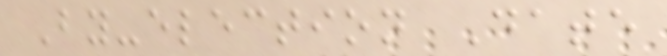By-election Date
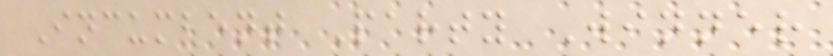Incumbent Party Winner
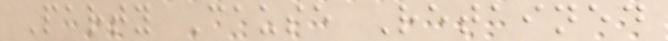Party Cause Retained
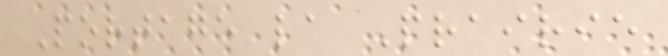Portage la Prairie
